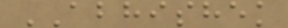ABHISHEK
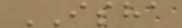ISHA
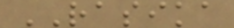RASIKA
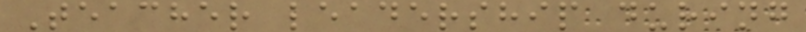Teacher leadership during
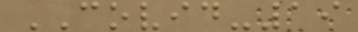COVID-19
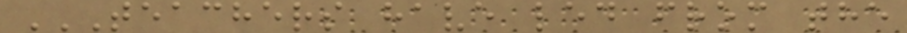TEACHERS HAVE LED FROM THE
